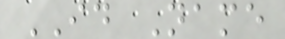ID Name
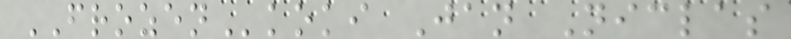FROZENkoki Jan Niclas
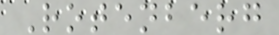Rotenberg
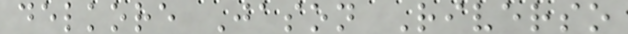delkore Jason Riverso
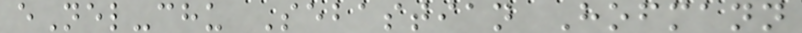eNel-chu Sebastian Hofmann
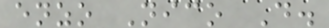enzo Nico D.
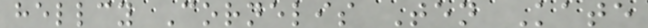hellcy Cornelis Ten Kate
